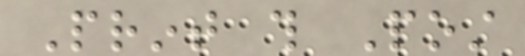Print this Post
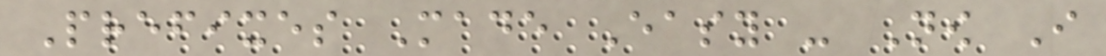Prefixes Made Easy - Now I
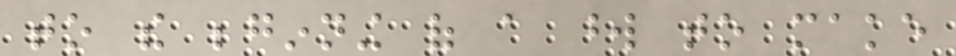to the beginning of a word to make
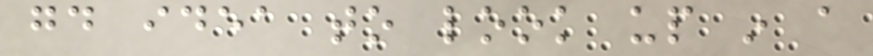good idea to look up in a
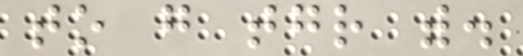to go together with.
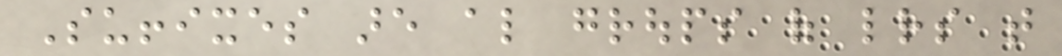Suffixes are also groups of letters that
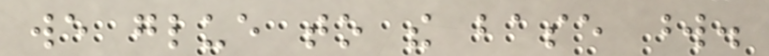we glue to the base word.
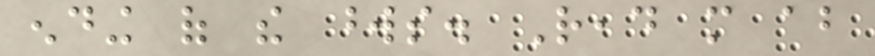ending of the words. Read more about
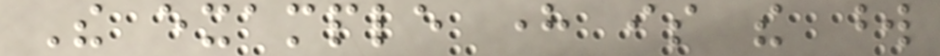The example here is the word
